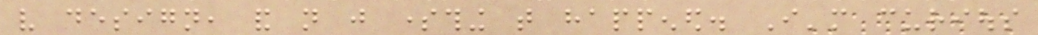very design, and not just something that happened. I'm curious
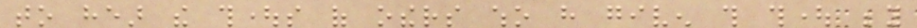to hear the thoughts of others who have given this thought beyond
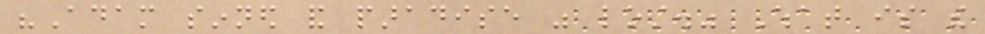"Adam sinned and paradise was lost." What is the
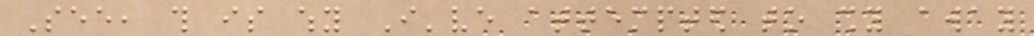See, this is why I've attempted to shy away
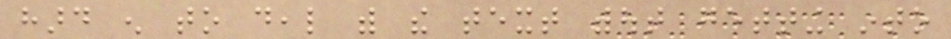hard enough to deal with the text without getting into
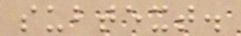subtext.
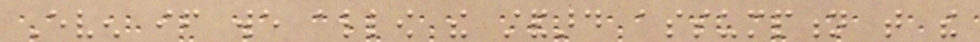Even if we allow the standard assumption that the
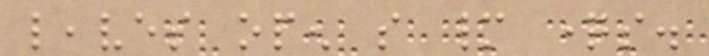leaves open so many questions.
